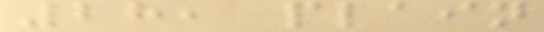28, plain
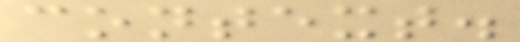context.
